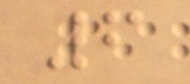6
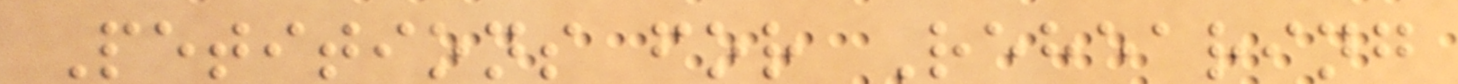Petitions for Rehearing
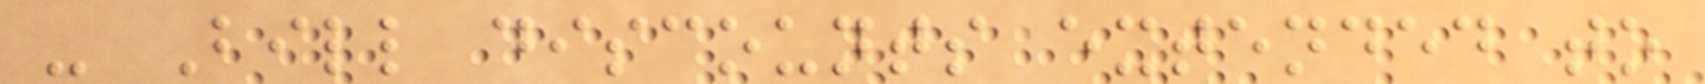- Bill discounts extended to
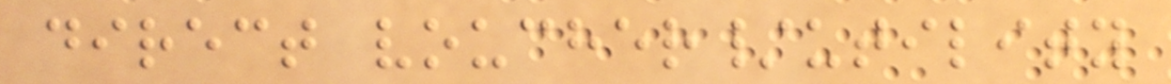direct voucher/utility
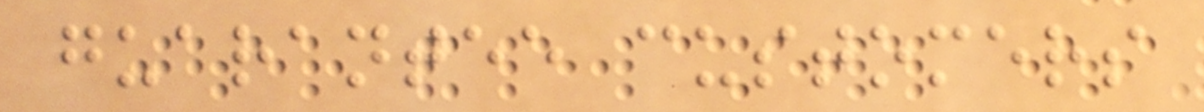guarantee customers
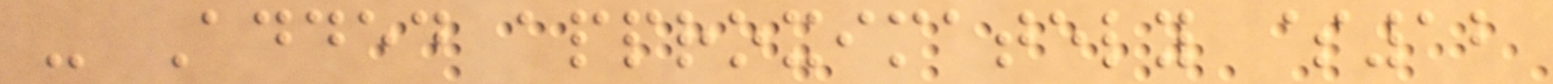- Added approximately $12
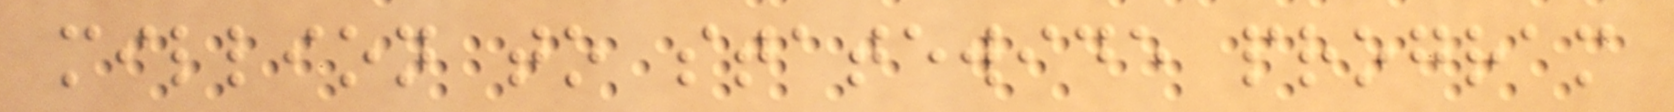million to statewide program
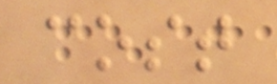cost
